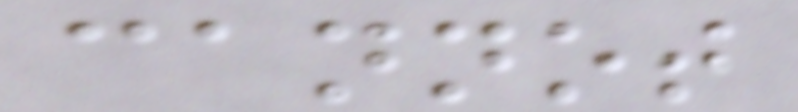cannot
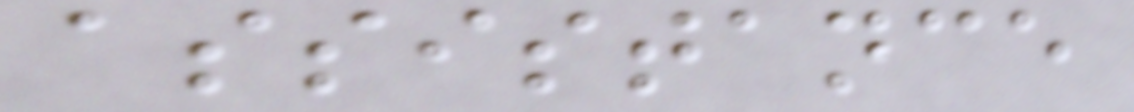assistance
